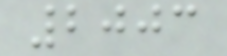2003
